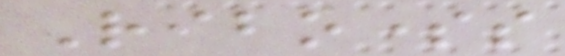Ribosomes
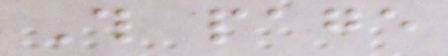This page
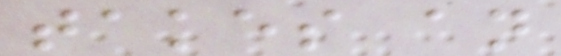takes an
